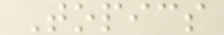Topics
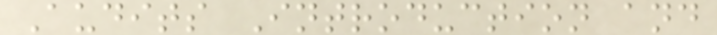Audits Introduction and
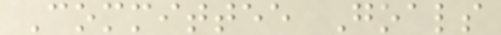Committee Goals
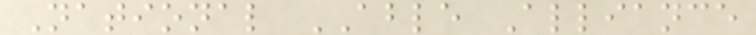National ABLE Alliance
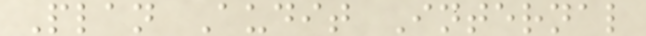Plan Audit Internal
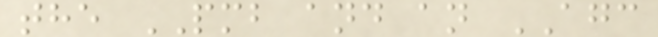the PMB and an AGC
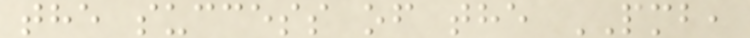the success of the PMB,
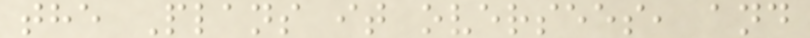the Plans it oversees, and
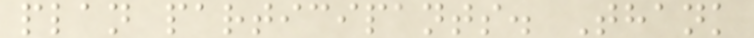plan participants. Thank
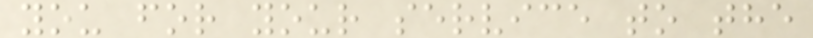you for your service to the
